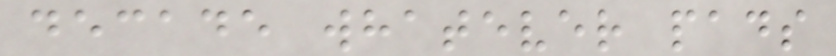decade whatever pads
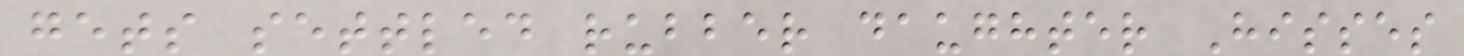gets settled rubber daughter Hisses
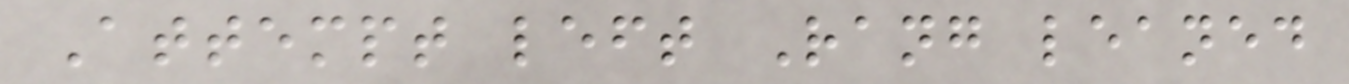Attempt left Rang leaned
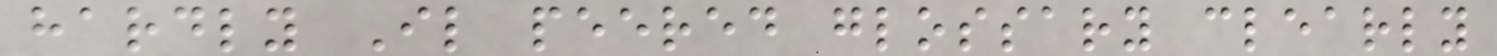hardly Il peered glossary clearly
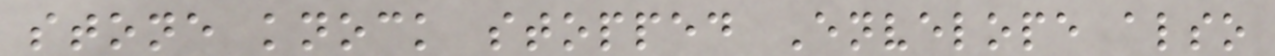stone knock stopped Envelope also
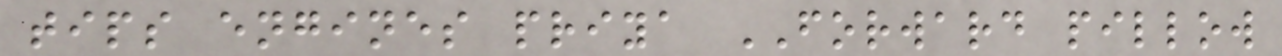tips engines priya FORWARD pillow
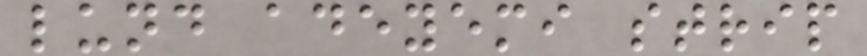lund adeyemi strip
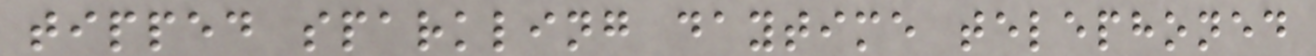tipped sparkling daytime telephoned
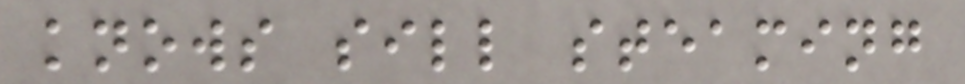knows sill steaming
